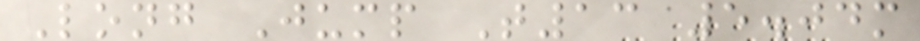Long Jump T13 5.04m
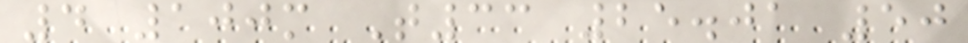4 100m T33 25.01 50
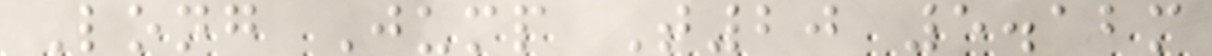Long Jump T20 5.12m
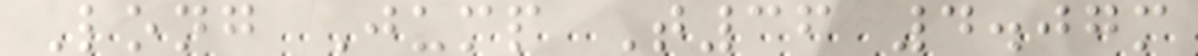Long Jump T36 4.07m
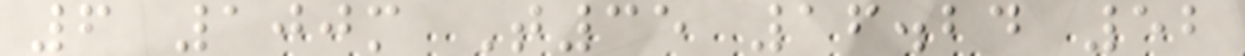6 100m T35 16.24 52
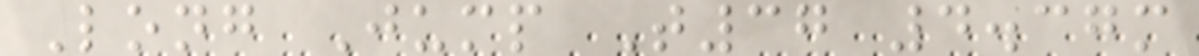Long Jump T37 4.37m
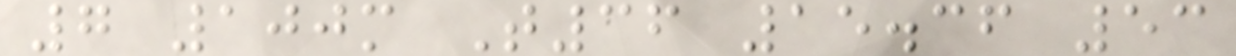7 100m T36 15.36 53
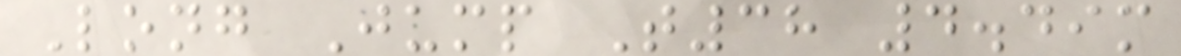Long Jump T38 4.49m
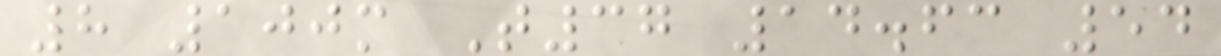8 100m T37 14.63 54
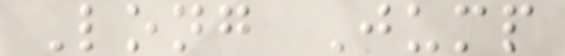Long Jump
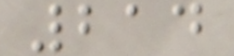214
